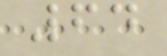64
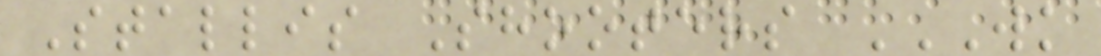Stallis Shooters WK
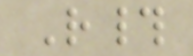R#
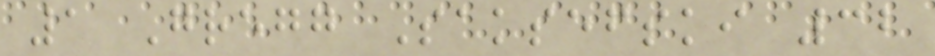1 Gregg Saksefski 32
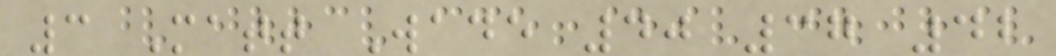3 Matt Wade 40 37 42
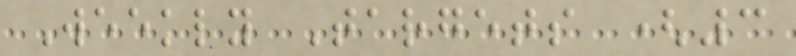Weekly Targets (3
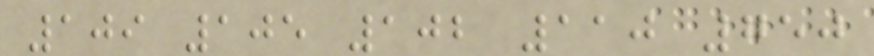109 105 102 110 750
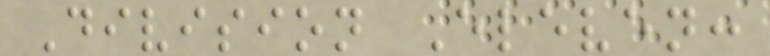Division Eleven:
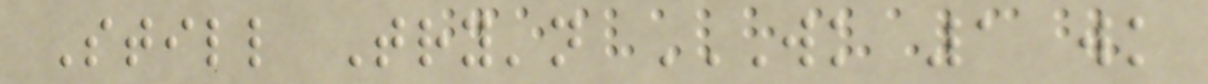Still Try'n WK 1 WK
